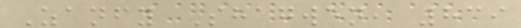Zanfy Shagwen, 839
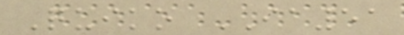Quiko IA51
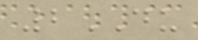2DU
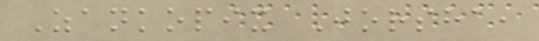Zankopix Jorsha,
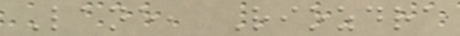Lane, Riozdra
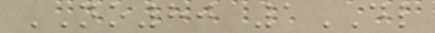NO80 1DL
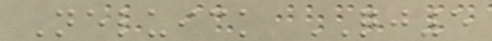Neluick QJ5
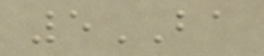5BA
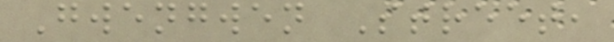Gwengwen Street,
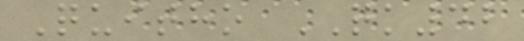Quitho QK42
